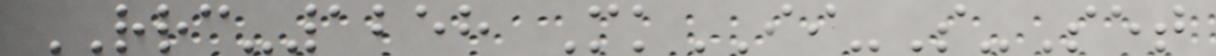RRC-1258 MkII-S-Set
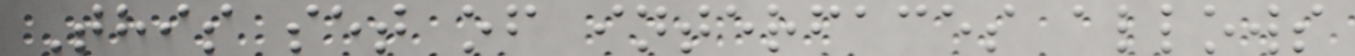This set of interfaces allows
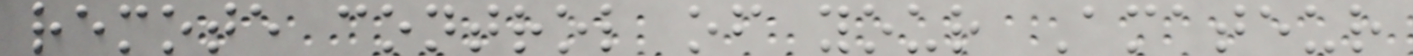remote control of your Amateur
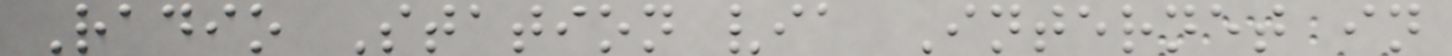Radio Station via Internet in
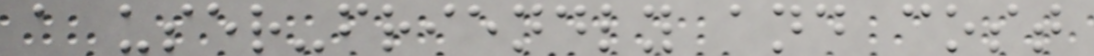a user-friendly and cost
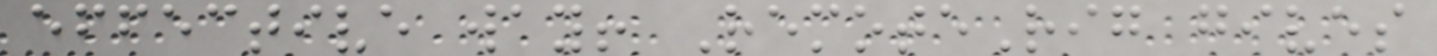effective way! RemoteRig gives
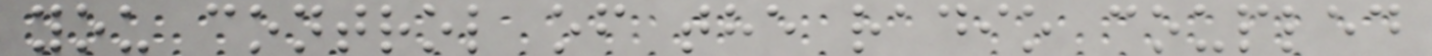you control of the radio coupled
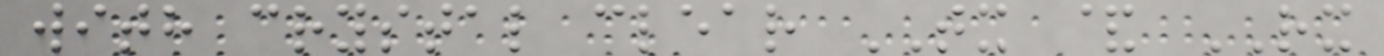with crystal clear TX & RX
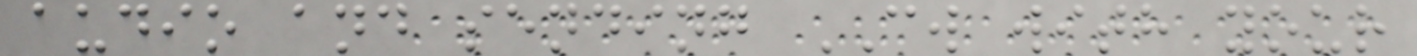audio and sending CW with your
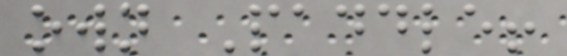own Paddle!
